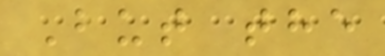But the
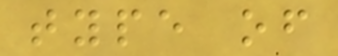type of
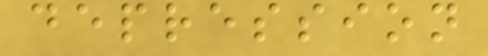depression
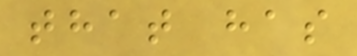that has
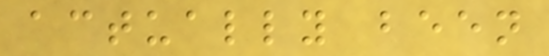actually been
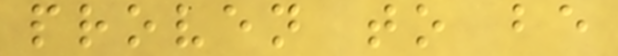proven to be
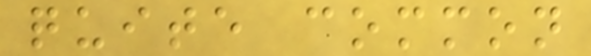quite common
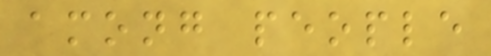among people
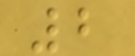2
